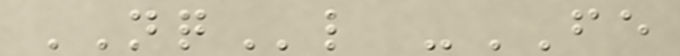NQl -FE
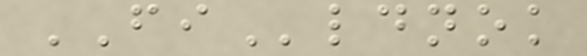FIldnok
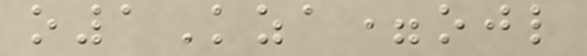o1Kza=ojl
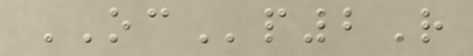OCp2R
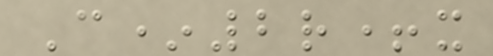C*2r+x
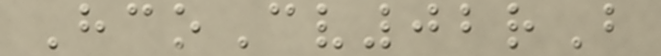HcoCv02rB
